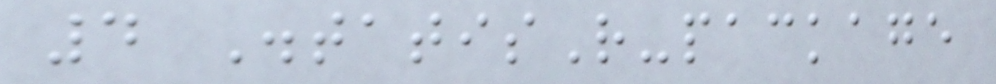4 DistatisR-package
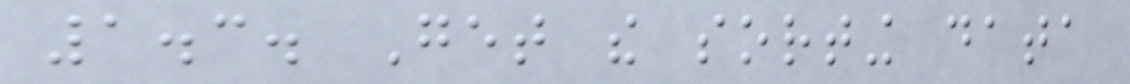1.3. Get the sorting data
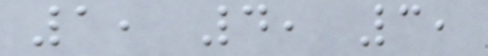1, 4, 3,
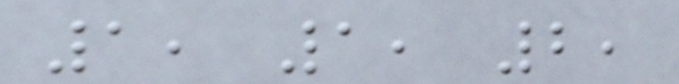1, 1, 2,
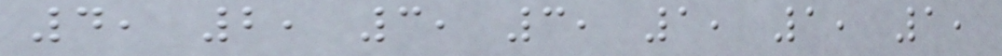4, 2, 3, 3, 1, 1, 1,
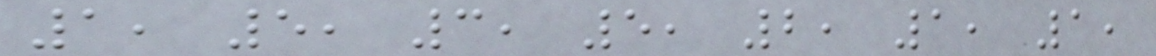1, 5, 3, 5, 2, 1, 1,
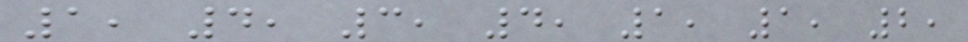1, 4, 3, 4, 1, 1, 2,
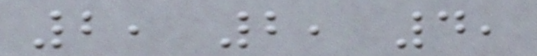2, 2, 4,
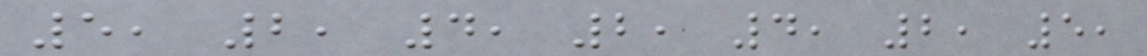5, 2, 4, 2, 4, 2, 5,
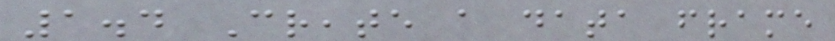1.4 Create a data frame
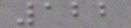122
